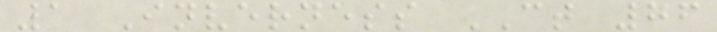1 Inverness CT 76
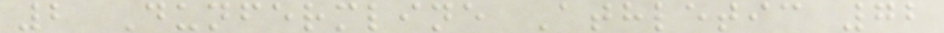2 Dunfermline Athletic 72
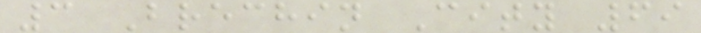3 Brechin City 69
